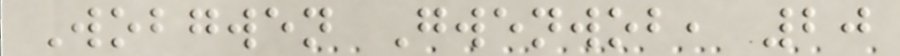Wobgwen Gwenwob, 20
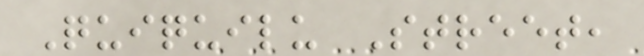Quiquilu Street,
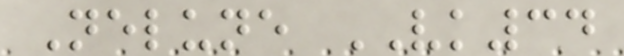Nelune VK34
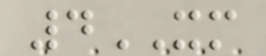4XM
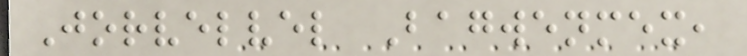Jorvelvel Bagwenmex,
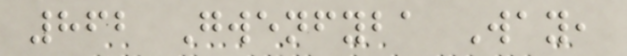862 Gwenfyba Way,
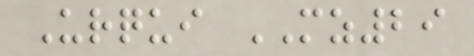Urqui MZ29
